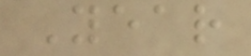Year
